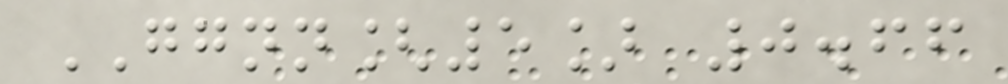GGNN[5] 0.66
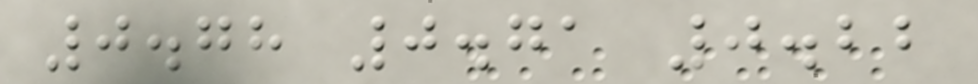0.78 0.71 0.22
